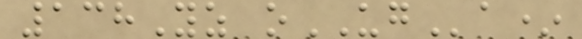138Yz oUGa*
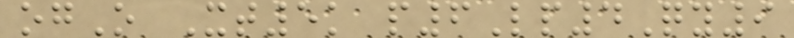ogO Xt5k p6Lp4Qy9
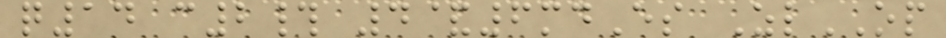q14 c2# 4&6mdEs ZlOP
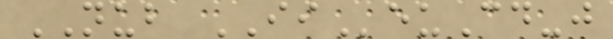NUB IIeuCd-j
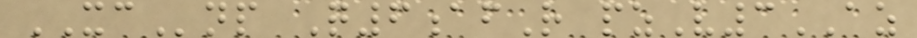XCnp Q6afR pzV3AZ
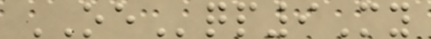OEqp9My
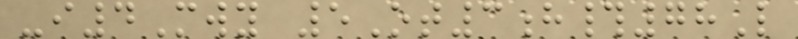-i4Mwy 5Ot3h#78L
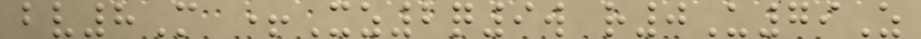bv8M +Xz2q9w r0U79Z
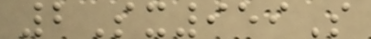2Sx959S
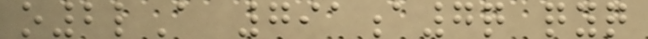o2lA 791a7q qyq
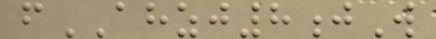fAHZJ8jW
